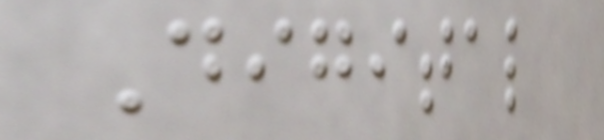Digital
